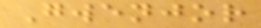Gwenjor
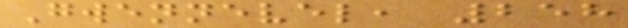Gwennevel, 258
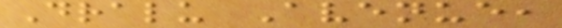Dralu Avenue,
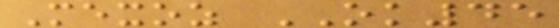Mexoz OK45
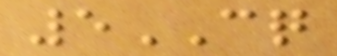5CQ
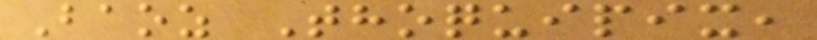Baoz Thoquipix,
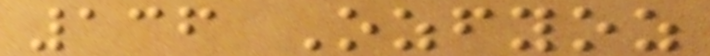136 Ozfyoz
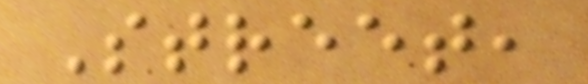Street,
